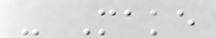- Make
